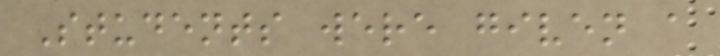Students were given a
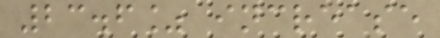23.6% increase
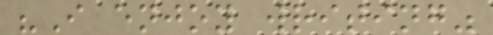"I enjoy writing"
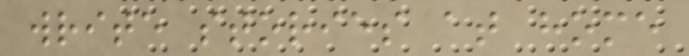write stories at home
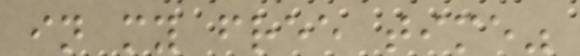in my free time"
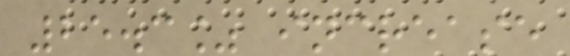25.3% increase
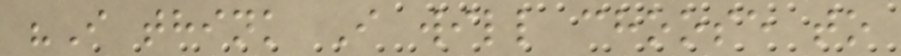"I think I will choose to
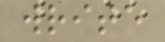write
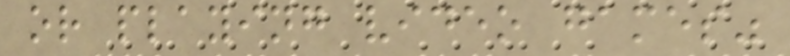or playing video games"
